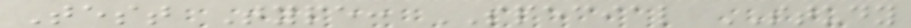Test Type: SPECIAL STUDY
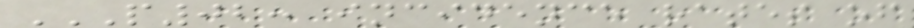P02: INCIDENCE RATES OF
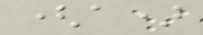(a)
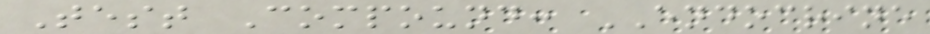Test Compound: ENDOCRINE
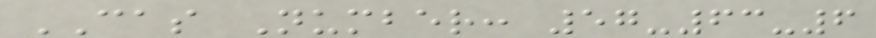CAS Number: 57-63-6
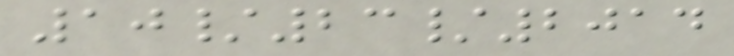10/23/2014
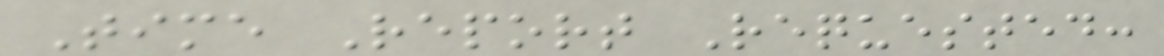Time Report Requested:
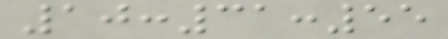10:31:55
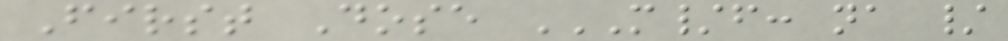First Dose M/F: NA /
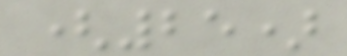(25)
